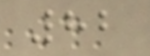82
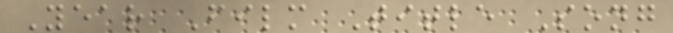Year Film Title Song
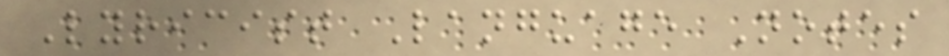Lyricist Language Notes
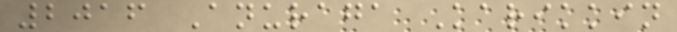2016 Anuraga Karikkin
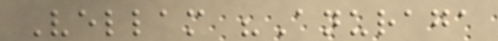Vellam "Anuraga
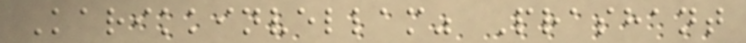Karikkinvellam" Prashant
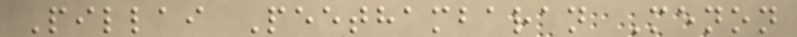Pillai Peethambaran Menon
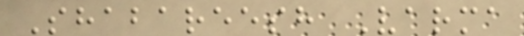Shabareesh Varma
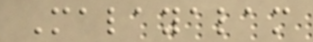Malayalam
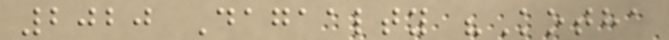2020 Dagaalty "Kotha
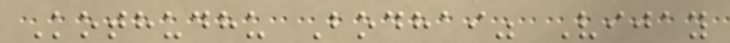Kothudhu Bodhai" Vijay
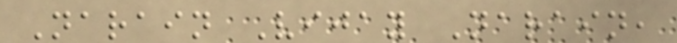Narain Vijay Narain,
